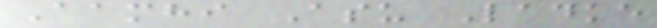Aamhi Asu Ladke
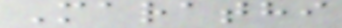Marathi
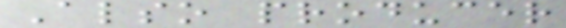Also producer
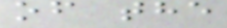of the
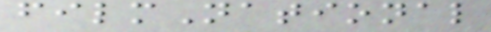filmNational
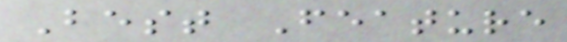Best Feature
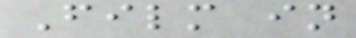Film in
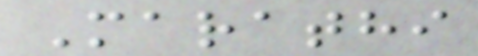Marathi
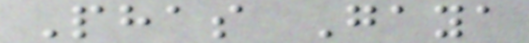Phas Gaya
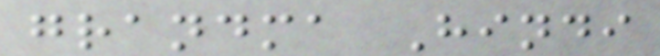grandma Hindi
